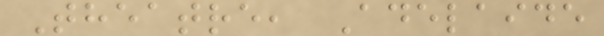Theatre, Adelaide
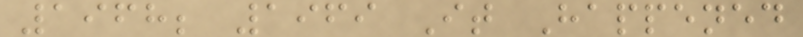1968; 1969 It Happened
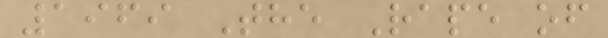1969 The Rape of
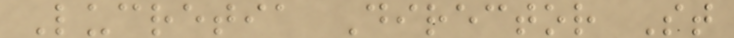Lucretia Director St
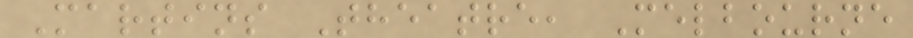Martins Theatre, Melbourne
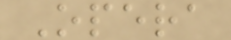Opera
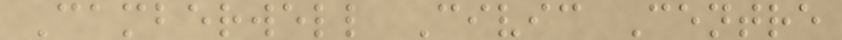Camberwell Civic Centre
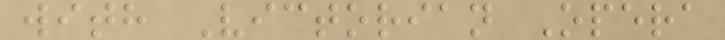with Victorian Opera
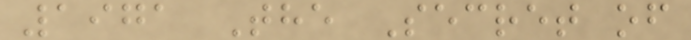1971 The Secret of
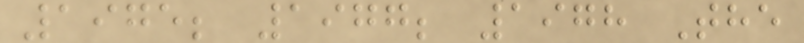1975; 1977; 1978 The
